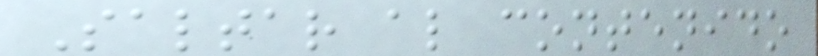Saltar al contenido
